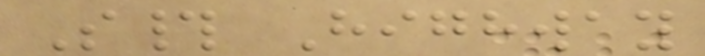S# Highway
